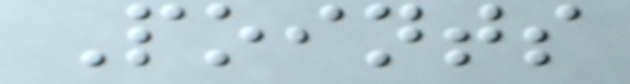Points
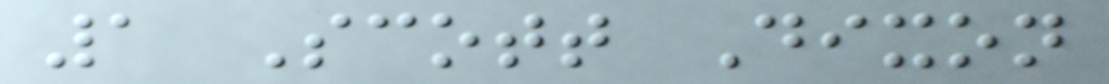1 Scott Dixon
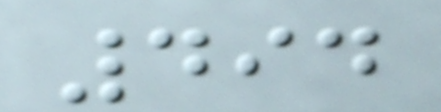494
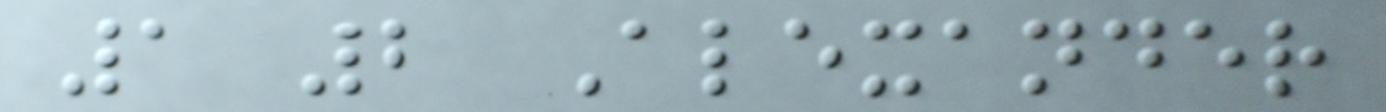1 2 Alexander
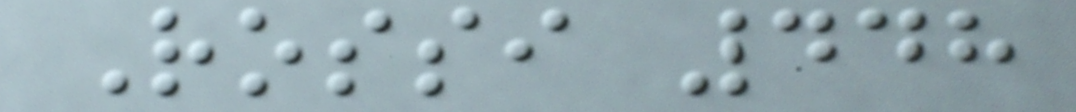Rossi 448
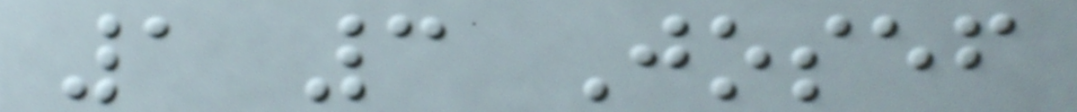1 3 Josef
